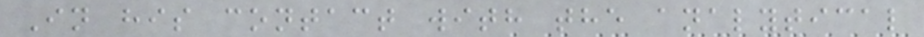In his contact with the analytical
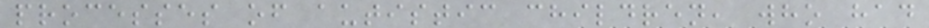processes of autistic children, who had
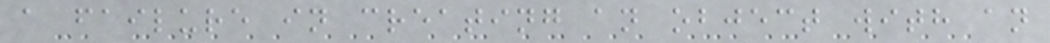a failure in creating an object with an
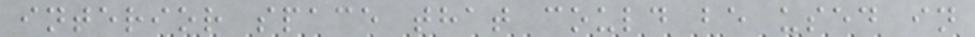interior space that could be used in
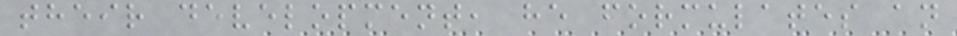their development, he formulates an
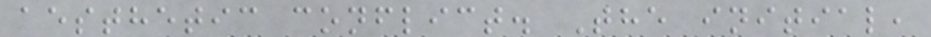aesthetic conflict. The initial,
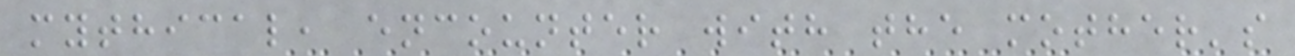mythical, encounter with the mother's
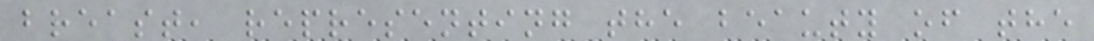breast, representing the beauty of the
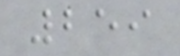259
